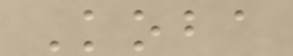Koba
